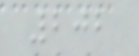202
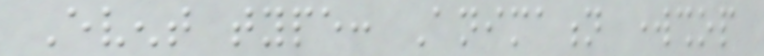Event type: Animation workshop
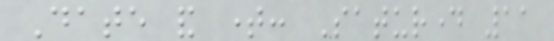Date and time: Saturday 11
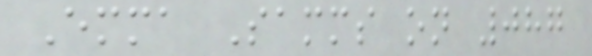Emma Samms on 087
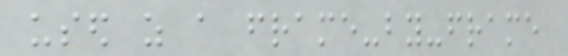used as a frame-by-frame
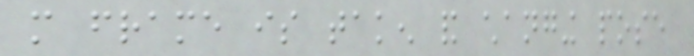more frame is taken and changing pose
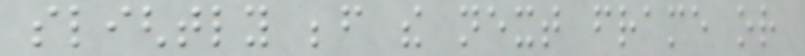slightly before the next frame or
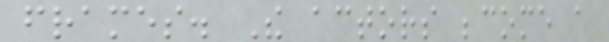frames. The actors become a
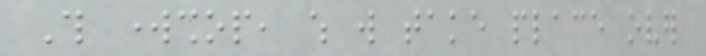This workshop, which will take place over
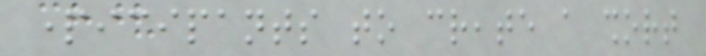participants to create a short
